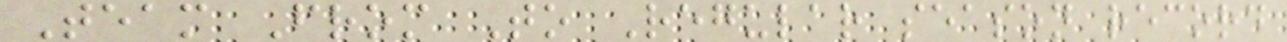Team From To Regular season record
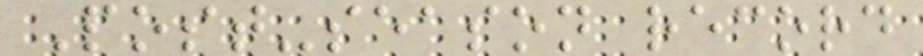Post-season record
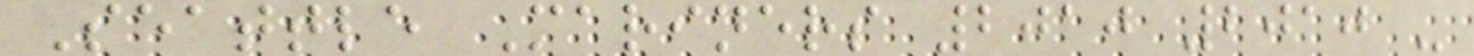Seattle Mariners 2010 2010 -
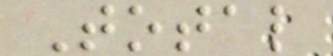Total
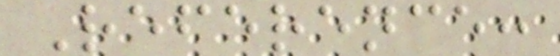Reference:
